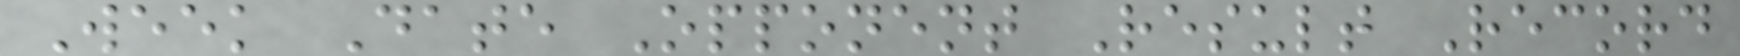Week Date Opponent Result Record
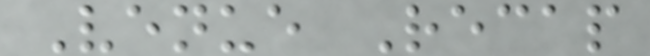Venue Recap
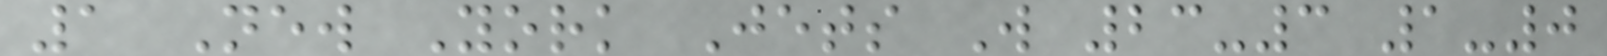1 New York Jets W 23-3 1-0
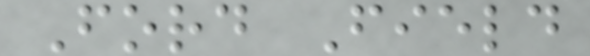Ford Field
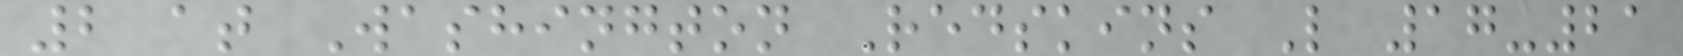2 at Washington Redskins L 17-21
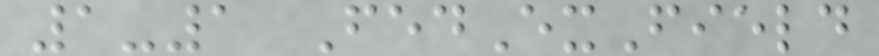1-1 FedExField
